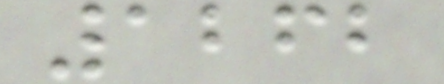1262
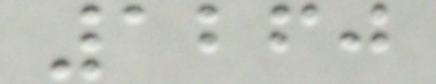1260
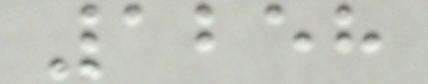1258
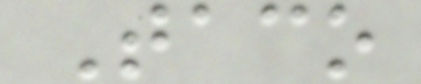Taco
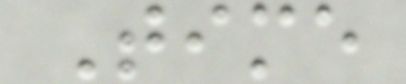Time
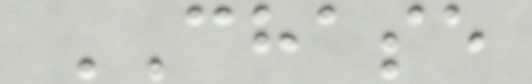CHASE
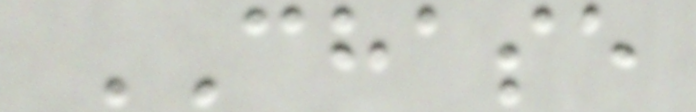CHASE
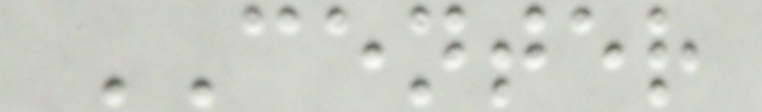CENTER
